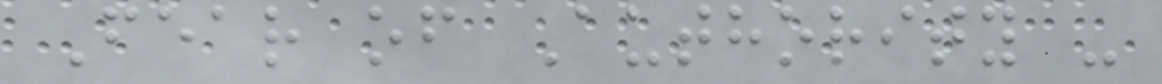Fear of Authority -
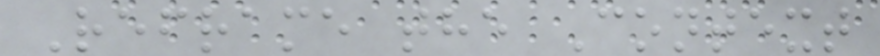Reframe the Context
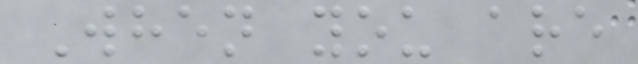When you are
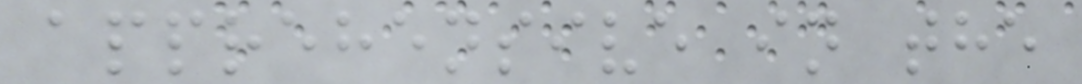apprehensive in the
